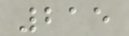215
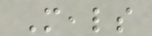Meals
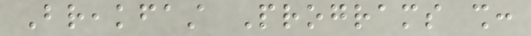Breakfast Programs shall:
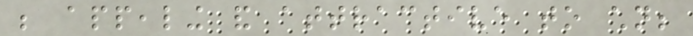be appealing and attractive to children;
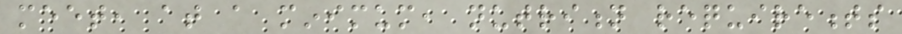meet, at a minimum, nutrition requirements
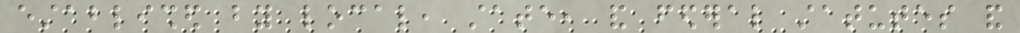established by local, state, and federal statutes and
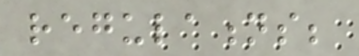regulations;
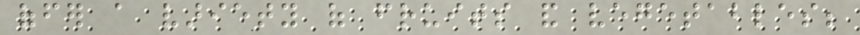offer a variety of fruits and vegetables;
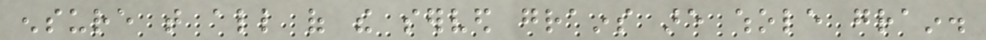ensure that all of the served grains are whole grain.
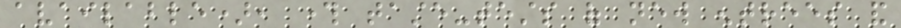available), through taste-tests of new entrees and
